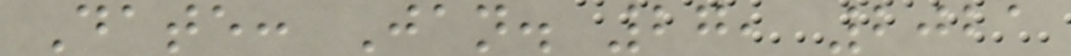Date: Jan. 27, 2021
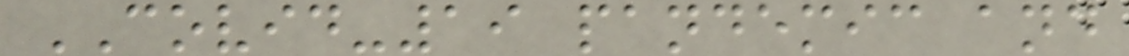COVID-19 pandemic and
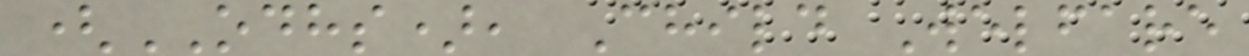(ODHS), Child Welfare
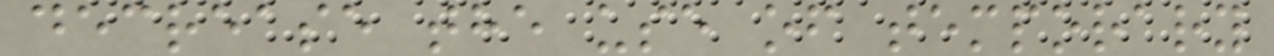decrease the use of temporary
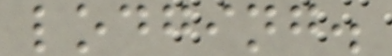lodging.
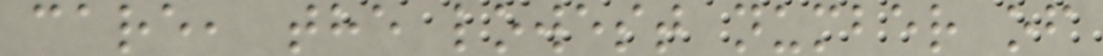care, the lowest number of
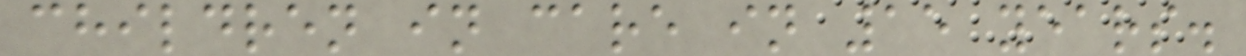children in care in 15 years.
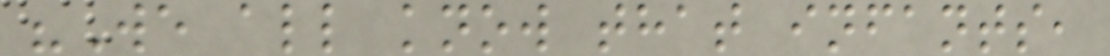"We all know that infants,
